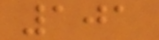101
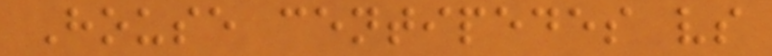House centipedes vs
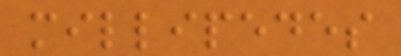millipedes
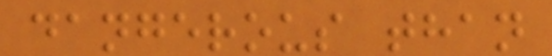dangerous than
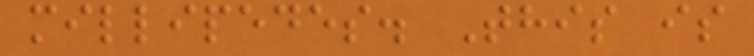millipedes. This is
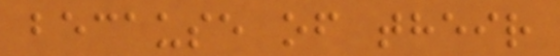because of their
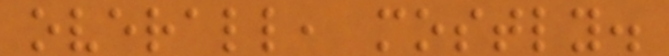overall, mostly.
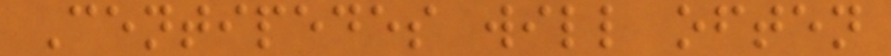Centipedes will often
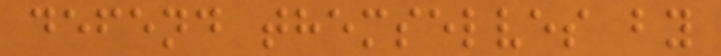defend themselves by
